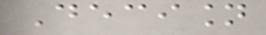Decision
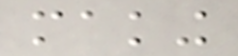making
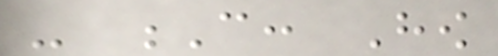- C: How
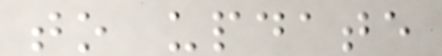to update
